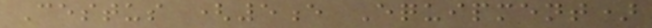Cestus (5e Equipment)
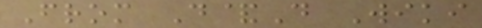From D&D Wiki
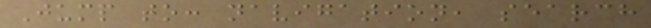Jump to: navigation, search
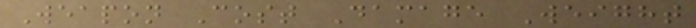Weapon Cost Damage Weight
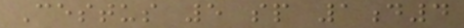Cestus 5 sp 1d4
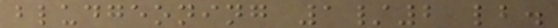bludgeoning 1/2 lb.
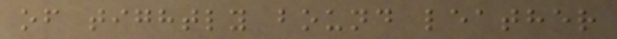of tightly bound leather
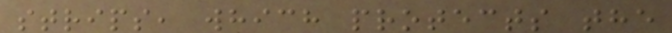strips, which protects the
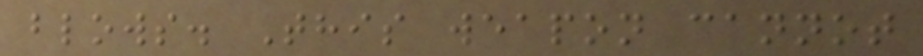blows. This weapon cannot
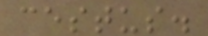cestus.
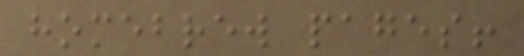homebrew pages!
